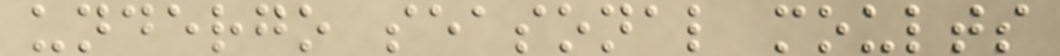undergo seasonal moults
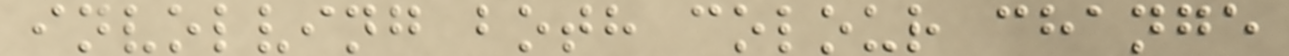involving both colour change
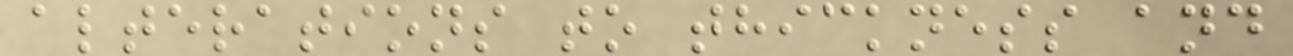alterations to thickness and
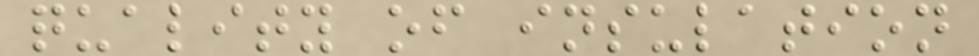quality of insulation
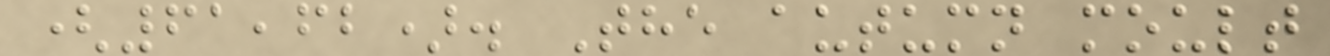(61,62). The autumn moult
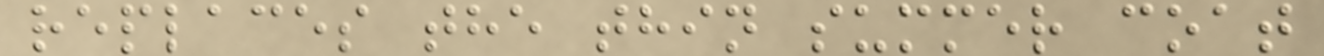replaces the thin summer coat
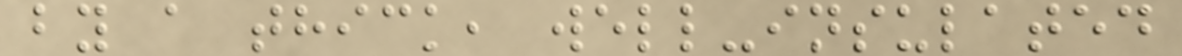by a thick, well-insulated
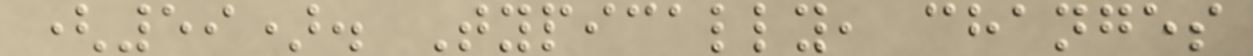(59). Typically, changes
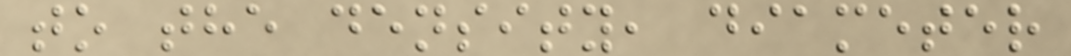to the density, diameter
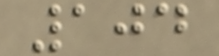104
